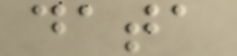data
